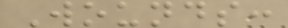Wounds:
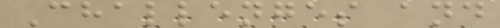Challenges and
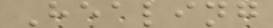Healing
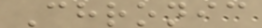Chronic
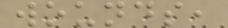wounds,
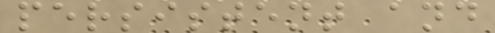persistent and
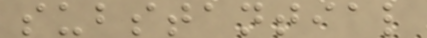substantial
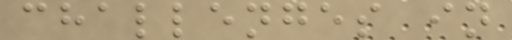challenges in
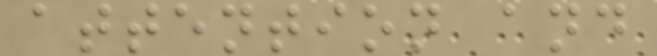attention and
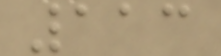113
